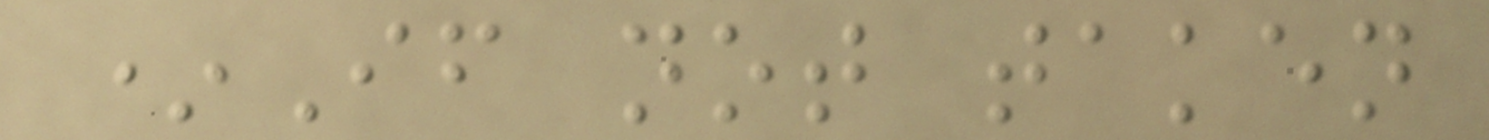*If not taken
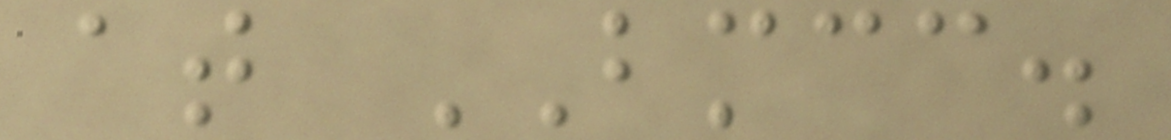at BMCC.
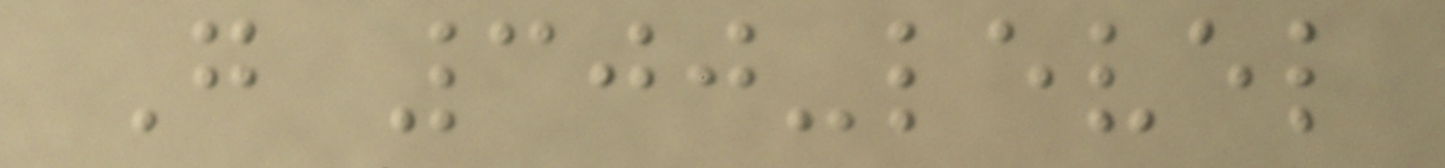G 300-level
